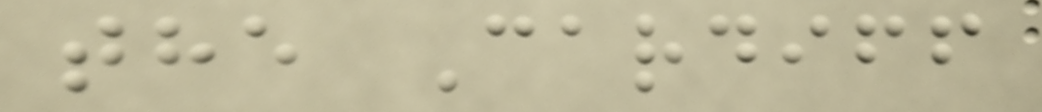the Cardiff
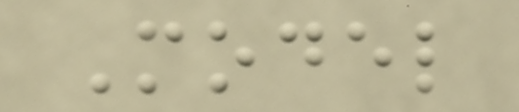Model
